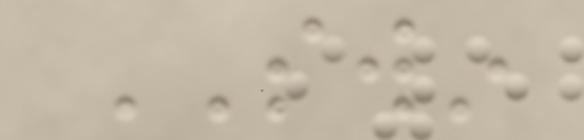SWIN
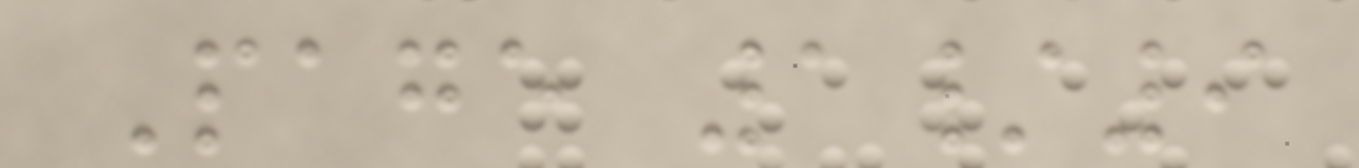Page 1/9
